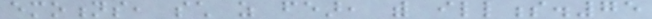emotions, such as fear, with illness.75
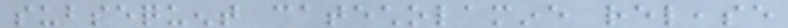subsequent catecholamine release
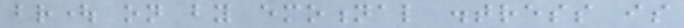brought on by emotional distress is
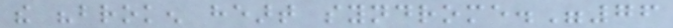the "broken heart syndrome."76
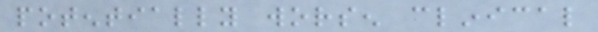potentially worsen clinical
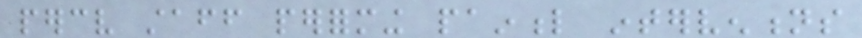perceive staff performing painful interventions
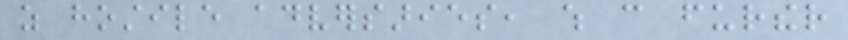as hostile adversaries, which can further
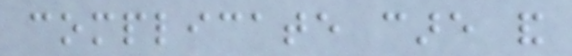complicate care and
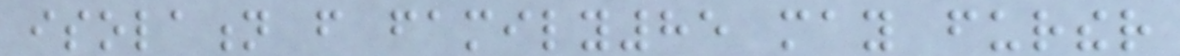isolation from family85 may further
